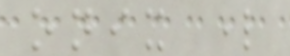onix lord
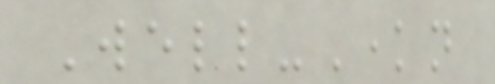Well-Known
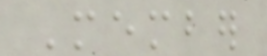Member
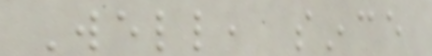Well, since
